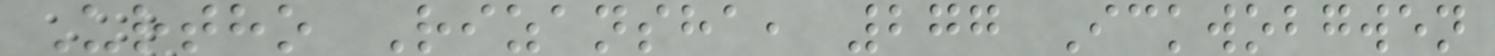Urtho Rizansha, 277 Ickwobgwen
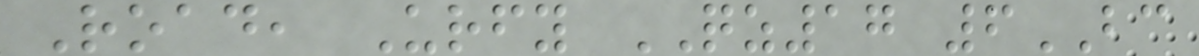Road, Urfy QZ17 6BC
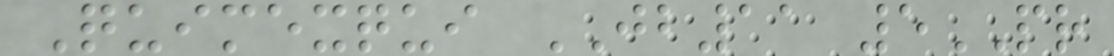Quimexqui JB11 5PR
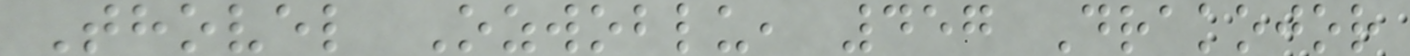Thovel Ozwoblu, 457 Drakojor
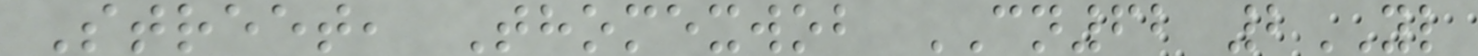Street, Thomexwob CN62 2YL
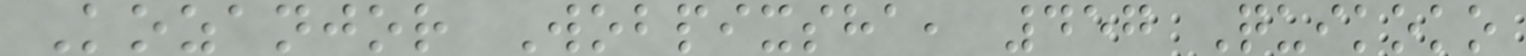Kozanjor Wobpixsha, 457 Quikoko
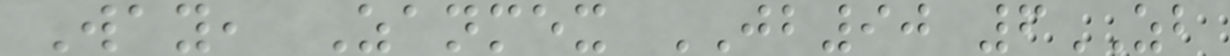Way, Zanmex JB90 6ZB
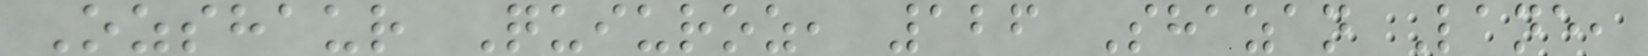Ozshaur Quiuroz, 126 Shazan Lane,
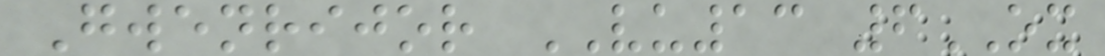Gwenrijor VU13 6OX
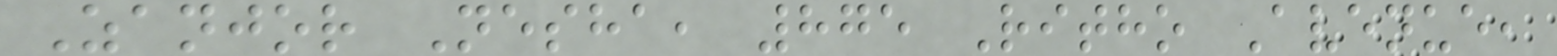Zanjor Nesha, 875 Ritho Avenue,
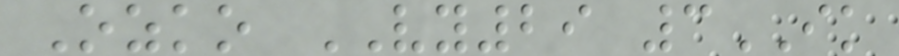Ozko VY29 3IK
